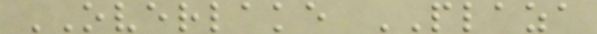OVERLAKE PLAZA
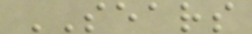SEARS
